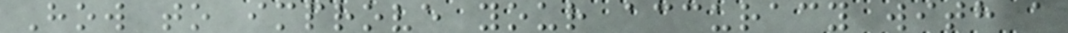How to improve your accuracy with a
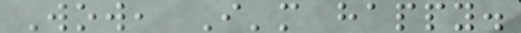Wow, I'm happy.
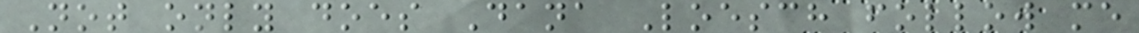Not only does Dana Loesch follow me
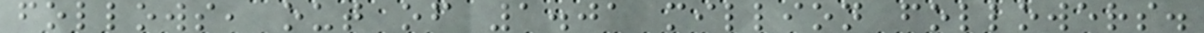follows, out of 1.01 million followers.
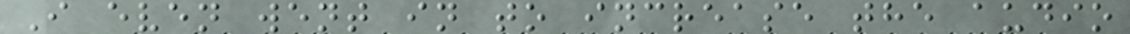I even went in to increase the audio
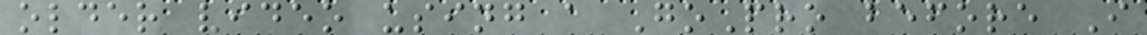older video using a GoPro before I
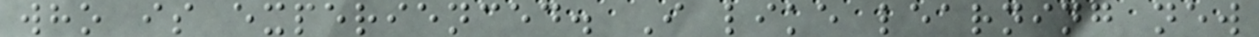who is experienced. I like learning new
